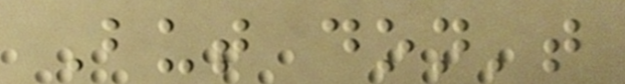But don't
